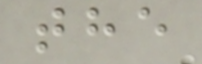the
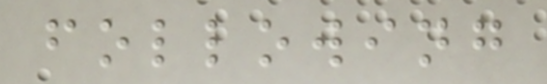following
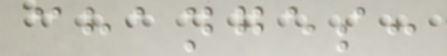changes:
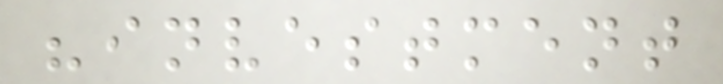"investment
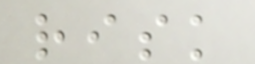risk
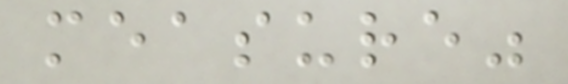measure"
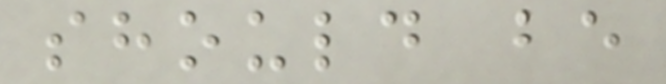should be
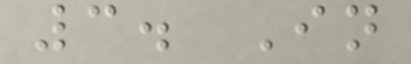3. In
